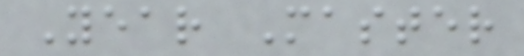Year Master
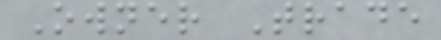Owner Trade
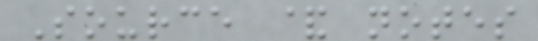Source & notes
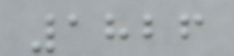1826
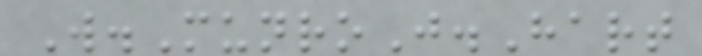W.MunroJ.Hart
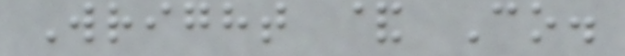Wright & Co.
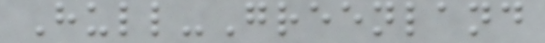Hull-Greenland
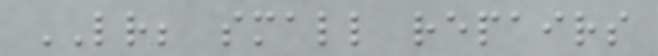LR; small repairs
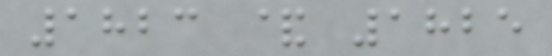1823 & 1825
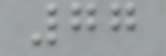77
